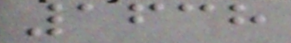1638
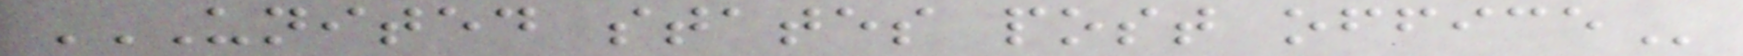UNITED STATES POST OFFICE
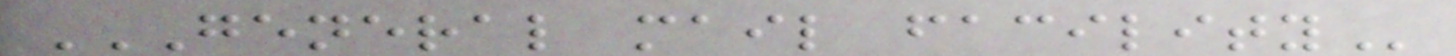GENERAL MAIL FACILITY
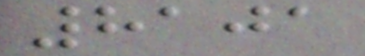8101
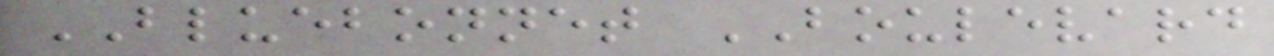BLUEBONNET BOULEVARD
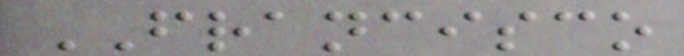FRANCISCO
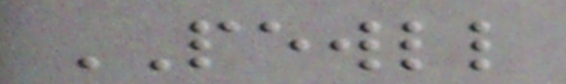PEWLL
